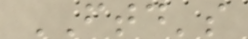FTD's
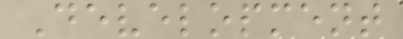Development
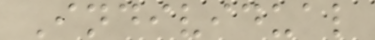Individual
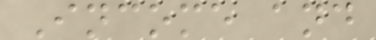Income and
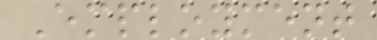Employment
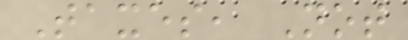Taxes, Not
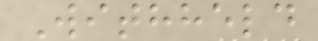Withheld
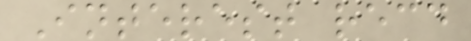Interest recd
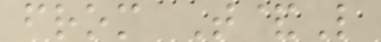from T&L
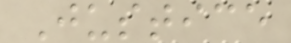Justice
